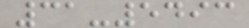31-5493
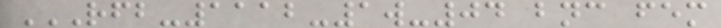RFB-1112-1W-04 BNC FEM
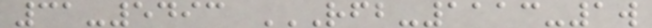31-5493 RFB-1113-1W
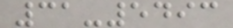31-5493
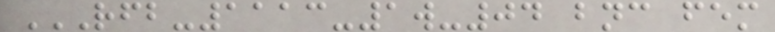RFB-1113-1W-04 BNC FEM
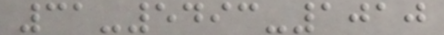31-5493-1010
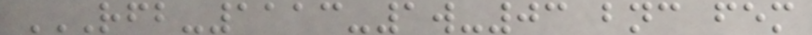RFB-1113-1W-03 BNC FEM
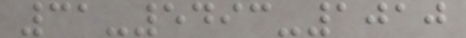31-5493-1010
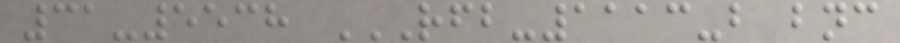31-5538 RFB-1113-B BNC
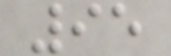95
